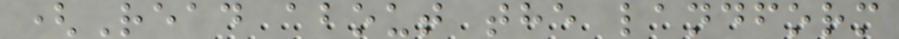(Read about the landform
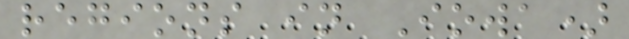regions in Iowa)
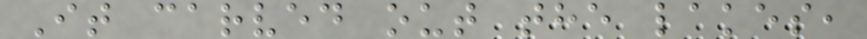It carved out the lakes,
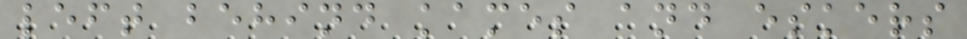left behind kames and eskers
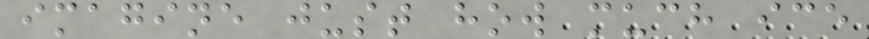imagine just how much ice
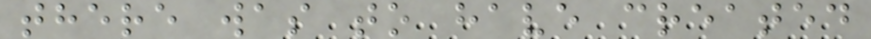there was to have created
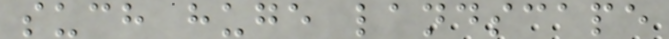such huge landscape
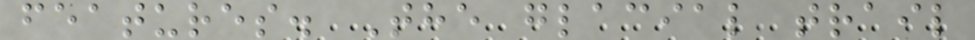features. The glacial trail
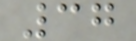37
